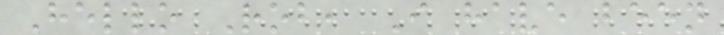Hello Rob, I have been
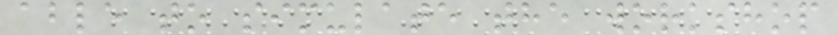able to simulate the workshop
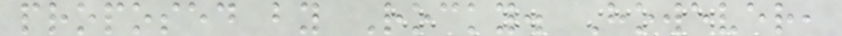proposed by Rocky. However,
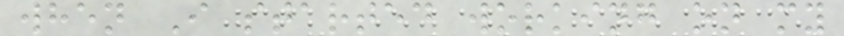when I started working on my
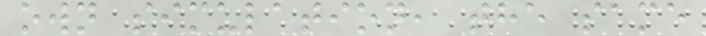own simulation, the same
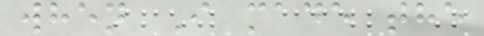when I made the
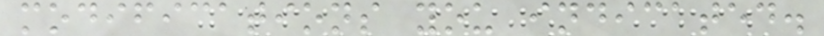modifications you indicated.
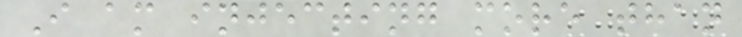I am injecting more than
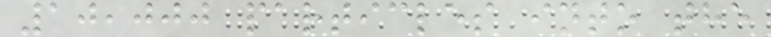10,000 particles into the
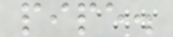pipe.
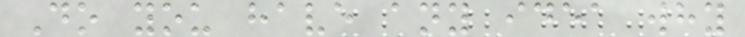Do you have any idea why
